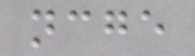ncge
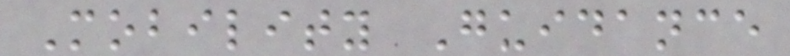Mobility Guidance
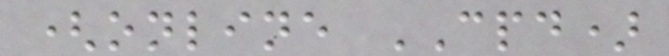(online CPD)
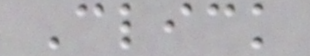Click
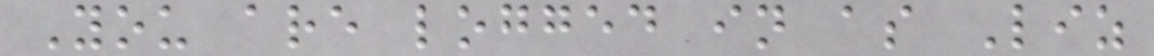You are logged in as Liz
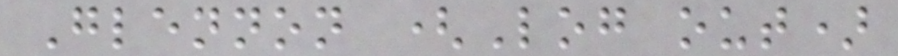Glennon (Log out)
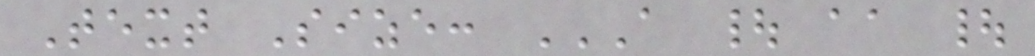Text Size: A | AA |
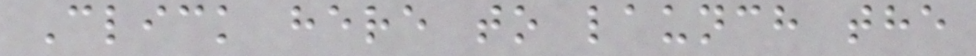Click here to launch the
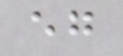eg
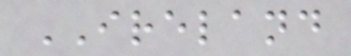IRELAND
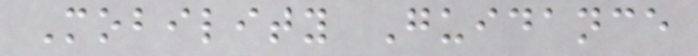Mobility Guidance
